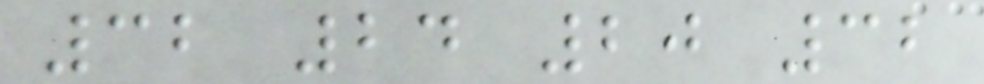32 24 20 32
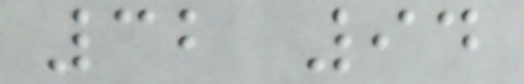32 94
